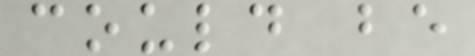could be
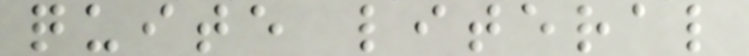quite literal
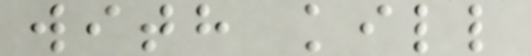with kill
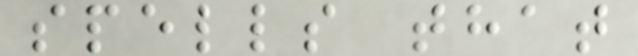spells that
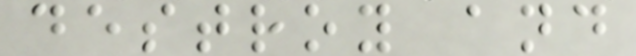destroy and
